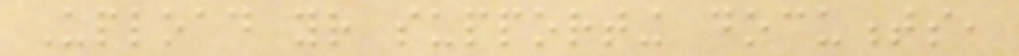Upload your supporting documents,
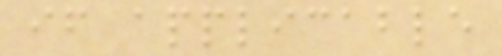if applicable
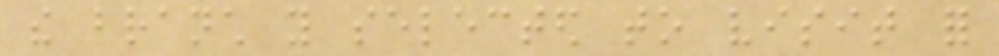the branch you selected to visit for
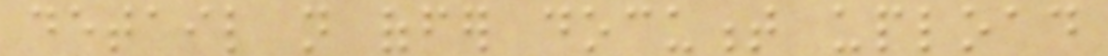detail not offer document upload
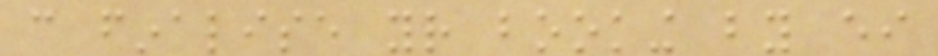can finalise your booking by either
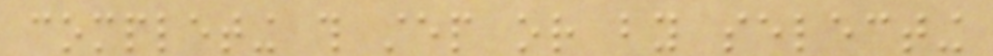completing this step or by selecting
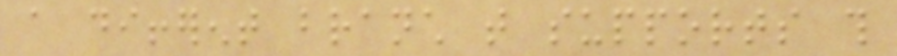a different branch that supports this
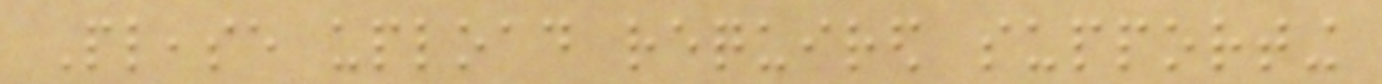Please upload required supporting
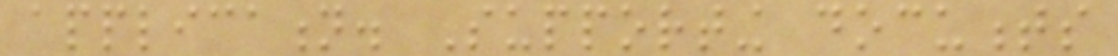application. Supporting documents
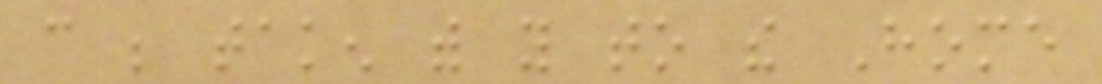can be taken with you to the Home
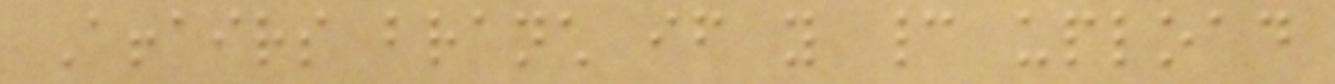Affairs branch if you cannot upload
